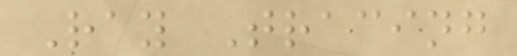Ray Tracing
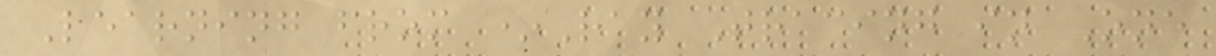Learning from *Ray Tracing in One
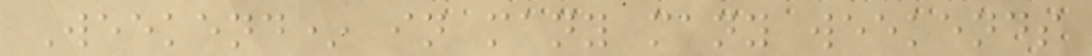Weekend* in many many weekends
